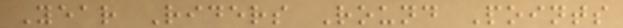Year Riders Round Points
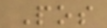Pos
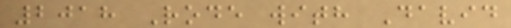2018 Rode with David
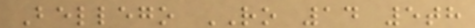Bellego RO 14 5th
